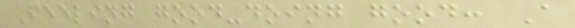Feeling good-doing good: A
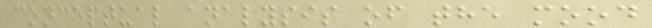conceptual analysis of the mood
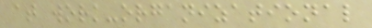at work-organizational
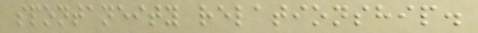spontaneity relationship.
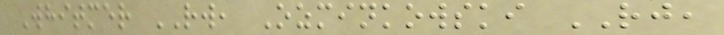Whitmer RW, Ozminkowski RJ,
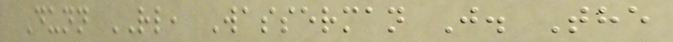Dunn RL, Wasserman J. The
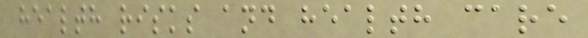health risks and health care
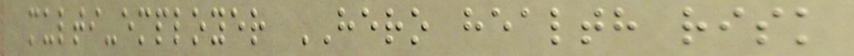multi-employer HERO health risk
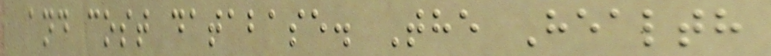and cost database. The Health
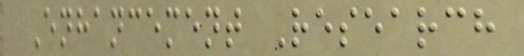Enhancement Research
